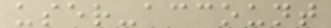user-account
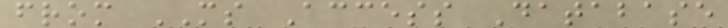from MS Access Database
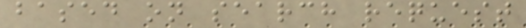based on search request
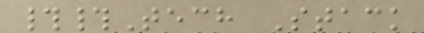##Tech Stack
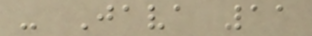- Java 11
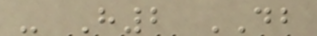- H2 DB
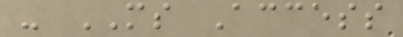- MS Access
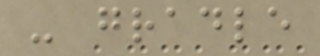- gradle
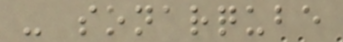- sonarqube
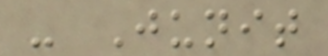- Junit
